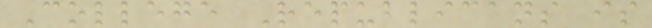College Republicans is
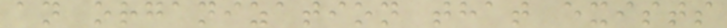an organization that exists
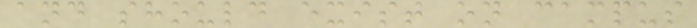and should exist on campus
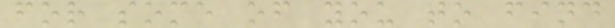for some of you to find
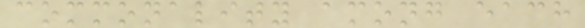commonality among each
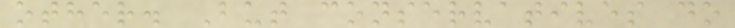other. But conservatives do
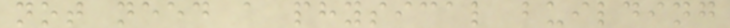not need a physical building
